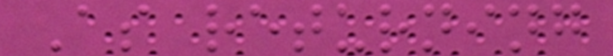As returning
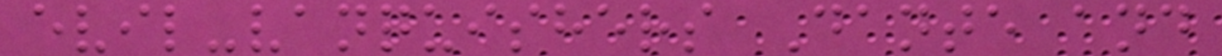evil-vanquishers Dante and
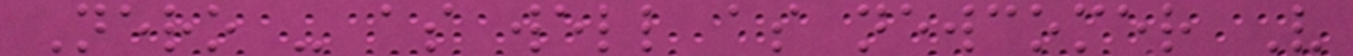Nero - as well as newcomer V
